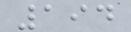194
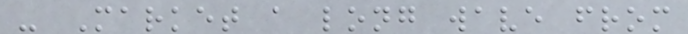- Market a long wave from
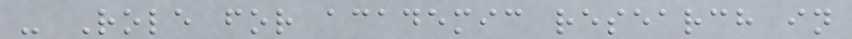- Role for academic research in
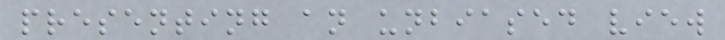presenting an unbiased view
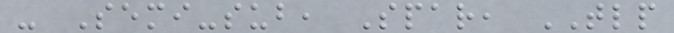- Semi-sub, Spar, TLP
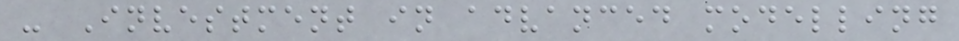- Investment in advanced modelling
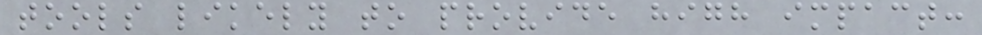tools likely to provide high impact:
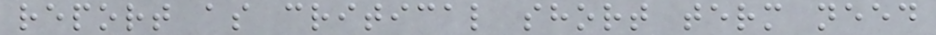report as critical short term need
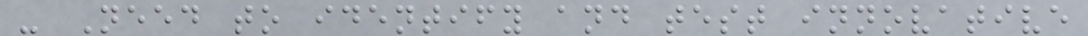- Need to identify and test innovative
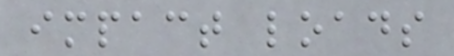impact loads
